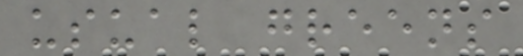usual greens
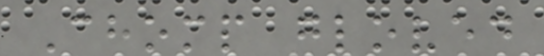Chomp gloved
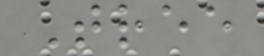Tree
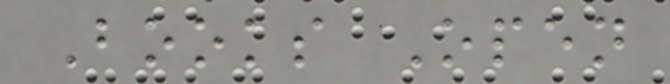Books Open
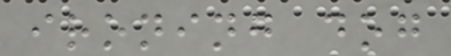ironing dog
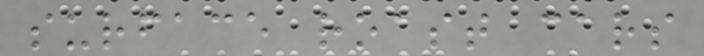surface roast cars
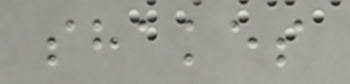shakes
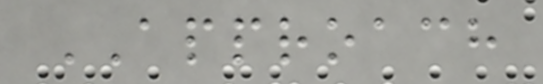APPROACH
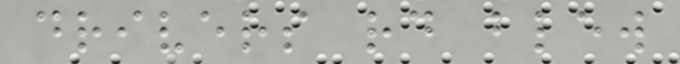drivers rd blew
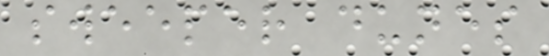sweeper dunes
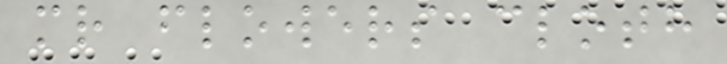mr flowers cloth
